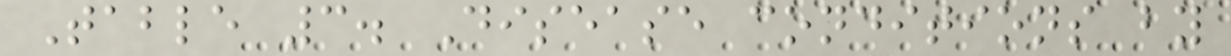Table 3. Disease conditions by
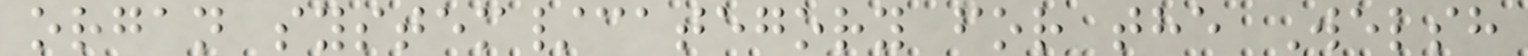organ system/category for the Welsh
